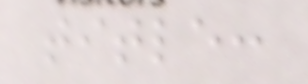title:
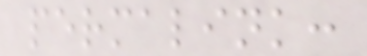permalink:
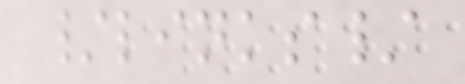/links/
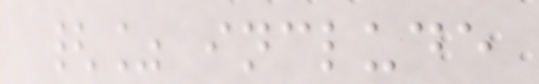{% include
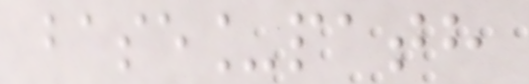base_path
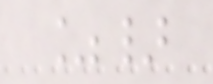%}
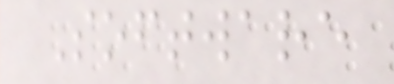Software
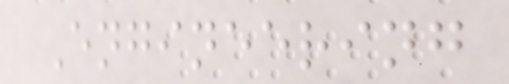Engineering
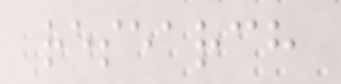research
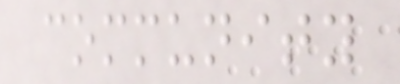community
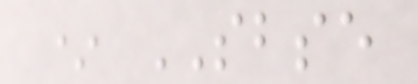* SBSE
